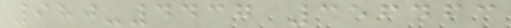980-4437 356463
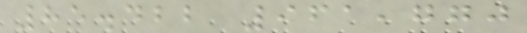85.422 961,770
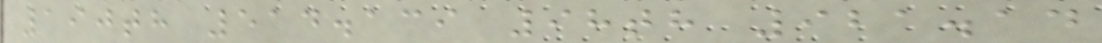190th 514.139 98th 921.14
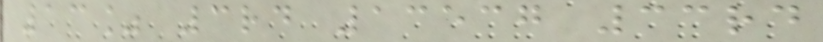13% 3rd 13537 33rd
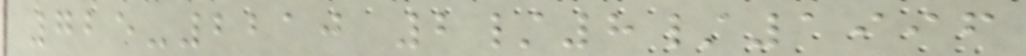725-2210 2/8/1996
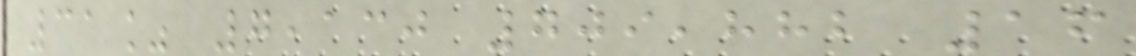31% 7,130 709,882 16
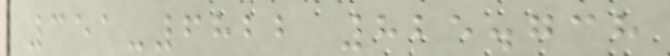351-6822 825.738
